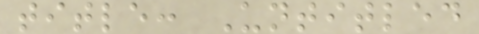title: Untitled
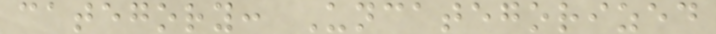category: Uncategorized
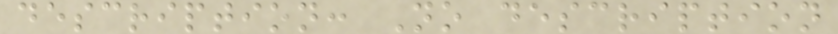description: No description
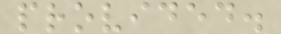provided.
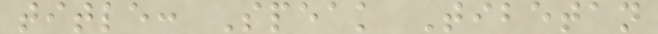title: Speak Tibetan
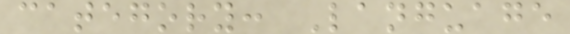category: Language
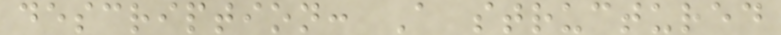description: A structured
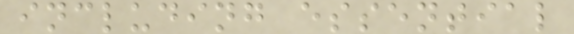including essential
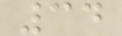34
